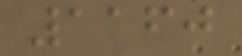1160
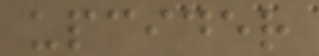upcider
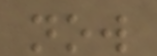now
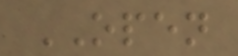OPEN
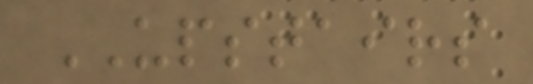UPSTAIRS
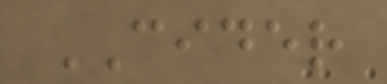CIDER
